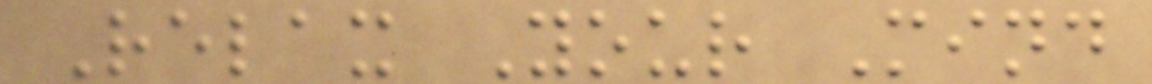Relax Your Mind
